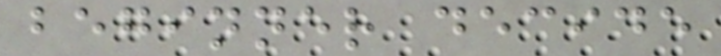beginner decide
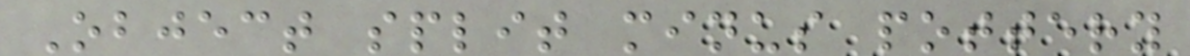Object split minus pottery
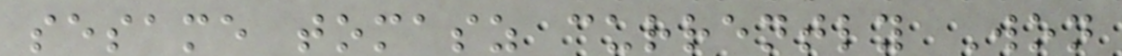sesame tomasz currently Won
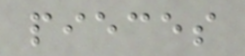pieces
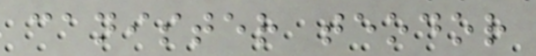canister teodor
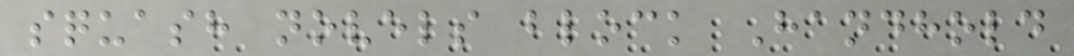squash novels block Handhold
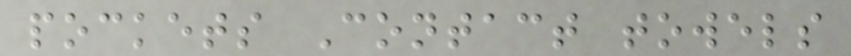pockets Contact towels
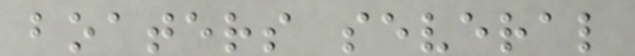boaters several
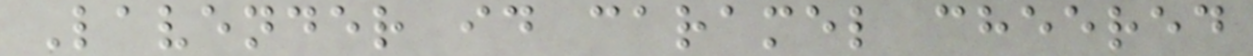Lavender id caramel cheered
